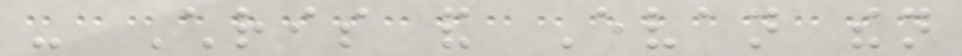- Chris and Evan then
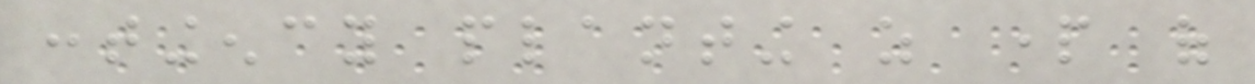contingency planting as part of
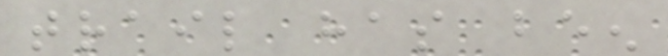trail has been
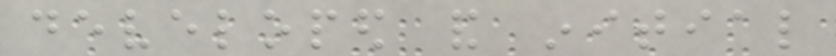developed and initial
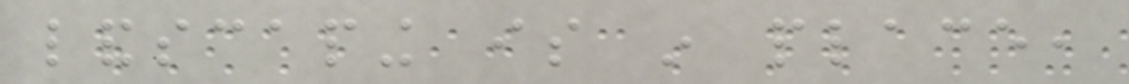landscaping is in place,
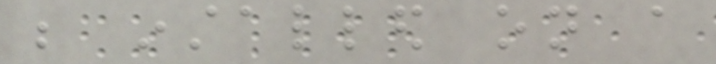be installed on a
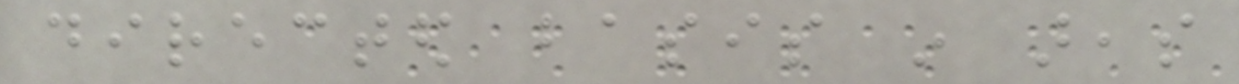directed basis in areas
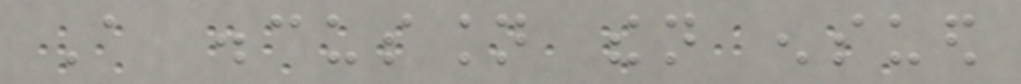A discussion then ensued
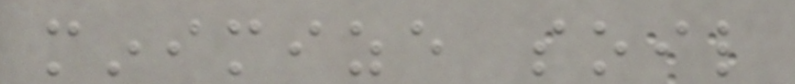minimize soil
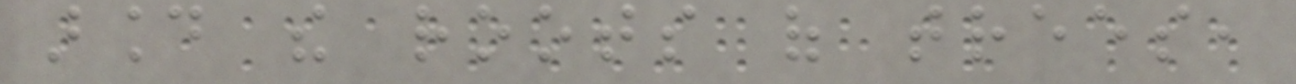around the roots of trees,
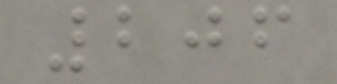206
